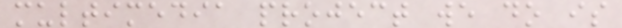multimedia project we do is
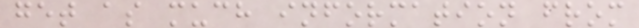get as much information from
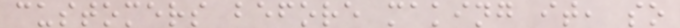customers before making it, so
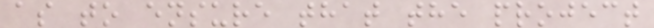as to ensure that the project
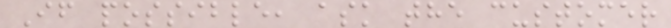If possible, ask the customer
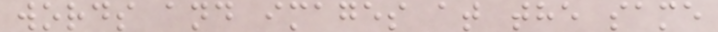words and images at the same
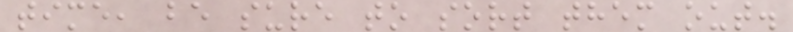time, be sure to sort them out.
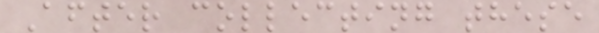After collecting these
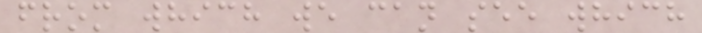from which we can see which
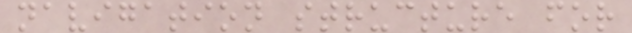navigation structure for
